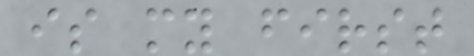is my first
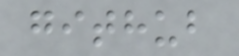github
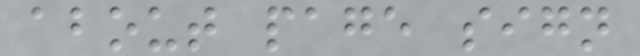about page sign
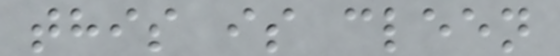this is cleen
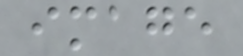image
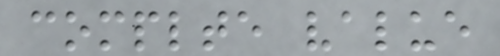complte value
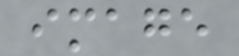image
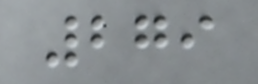279
